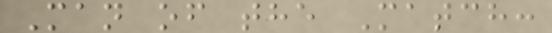Man of the Match:
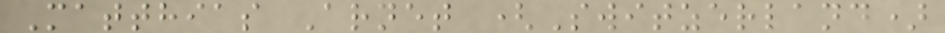Matthias Arnet (Switzerland)
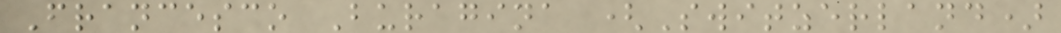Francesco Buragina (Switzerland)
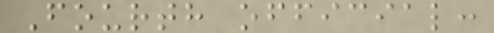Fourth official:
